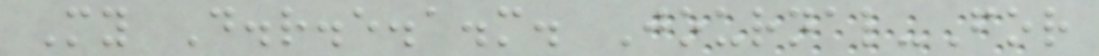My D.r.e.a.m. Journal-For
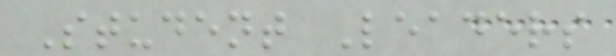Student Leaders
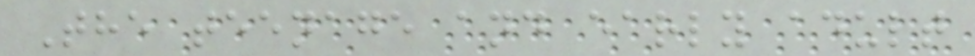The teenage and early adult
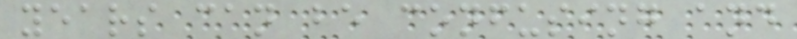years can be confusing and
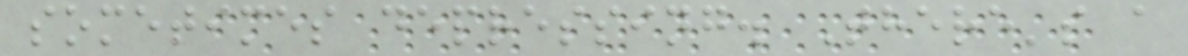sometimes depressing. There's a
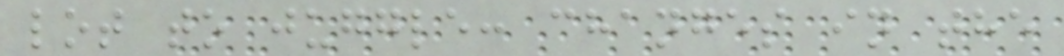lot to juggle: changes in the
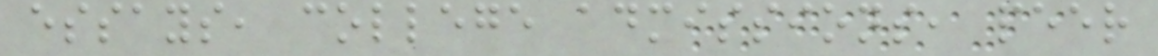essays, college admissions, peer
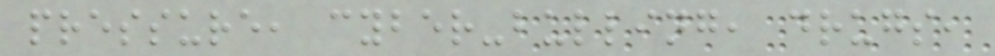pressure, cyber-bulling, drugs,
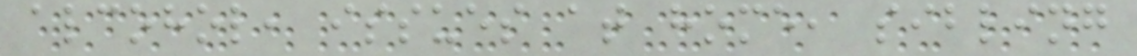alcohol, issues at home, sibling
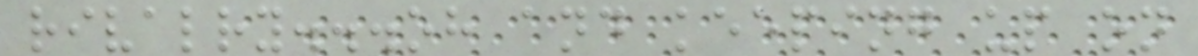rivalry...oh and keeping up on
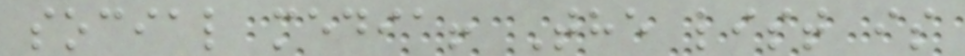social media! The list is
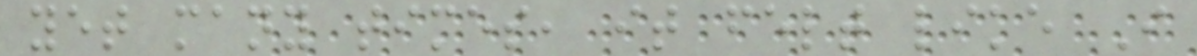yet many times, it felt like I
